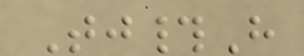Tj#H
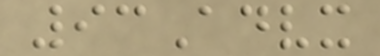93Advx
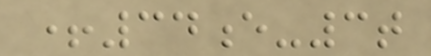+34e-3t
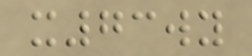x73wy
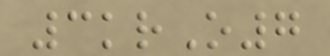3krO7
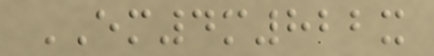EM4m822x
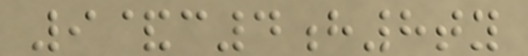9&c4h8ty
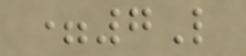=7L
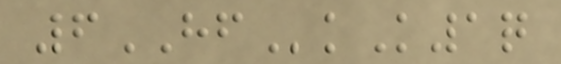6HFkK1q
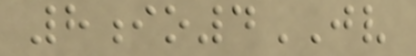8io4JV
